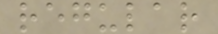regular
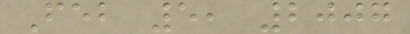Feb 5, 2007
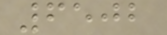6502
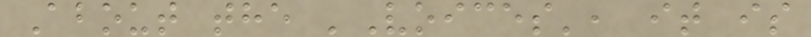About the 'Voices', it is
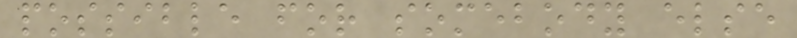possible for somebody else
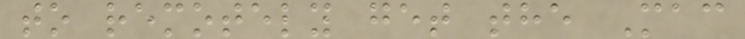to remotely get the Mac
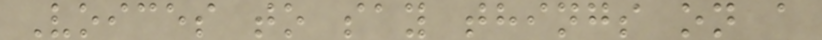Voices to say things on a
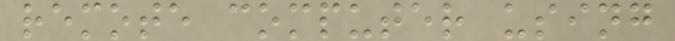remote computer using
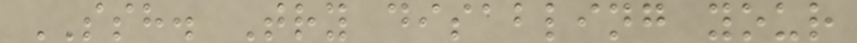SSH. Try disabling your
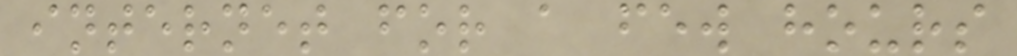internet for a few hours
